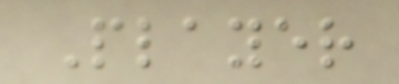Player
